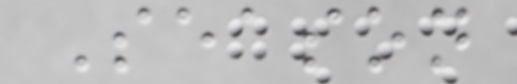Season
